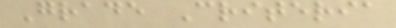Grade Criteria
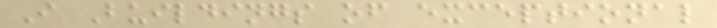I Buildings of exceptional
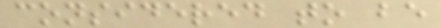considered to be
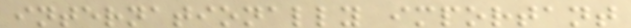internationally important
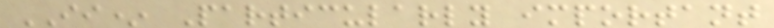II* Particularly important
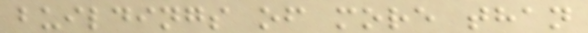buildings of more than
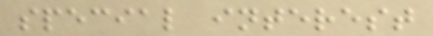special interest
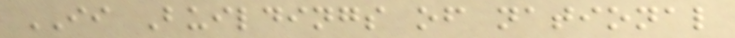II Buildings of national
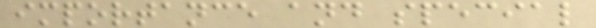importance and special
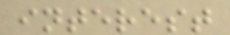interest
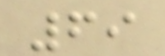69
